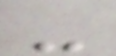-
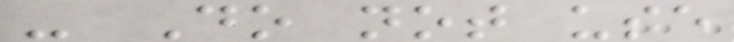- Do not use
